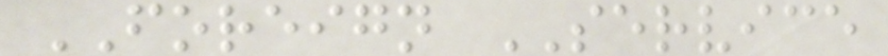FOREIGN SERVICE
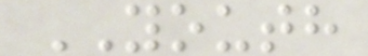YOUTH
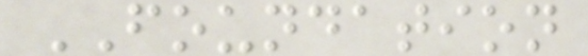FOUNDATION
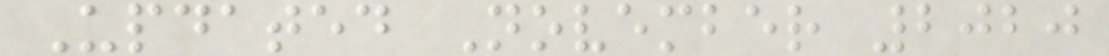Updated November 2020
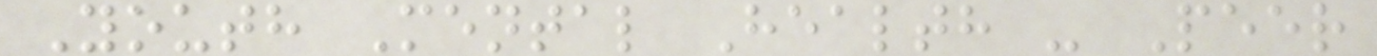Youth Mental Health - Peer
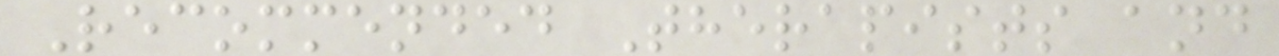Recommended Therapists and
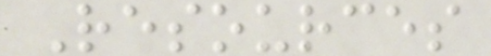Resources
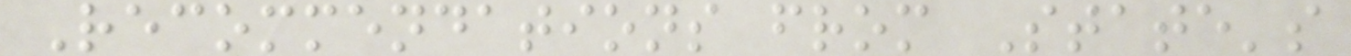Recommendations from State's
